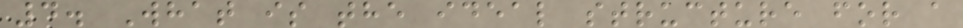4. What is the ideal structure for a
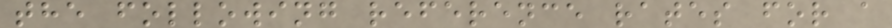the following reference rates for a
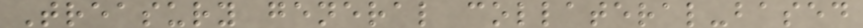Treasury general collateral-based
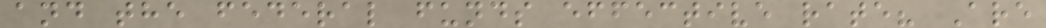and the federal funds effective rate? Are
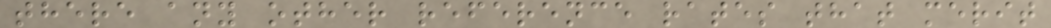there any other reference rates that merit
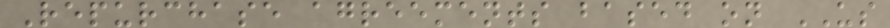Repurchase agreements based on US
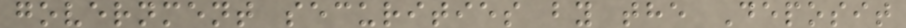government securities by the Deposit
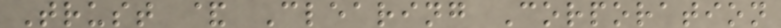Trust & Clearing Corporation
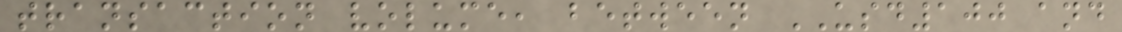transaction volume, between USD100 and
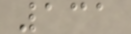131
